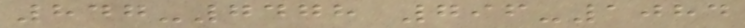847-7478 796-1084
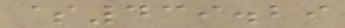$439.29
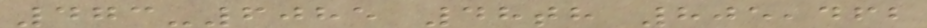473-6085 48th 805,462
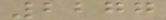2277
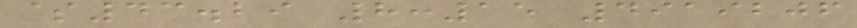$43.29 8:15 4919206
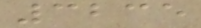3235
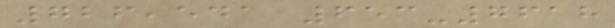726,541 653-7618
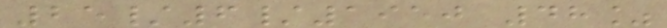25/6/1950 48%
